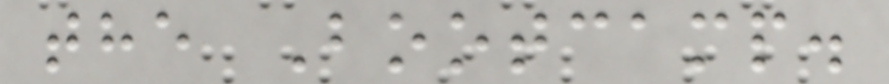the Bootcamp.
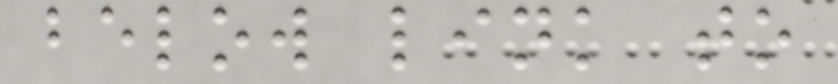below link to
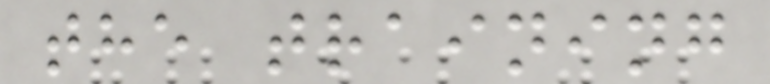the training
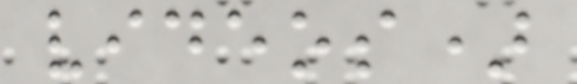videos)
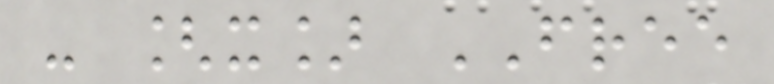- [x] FREE
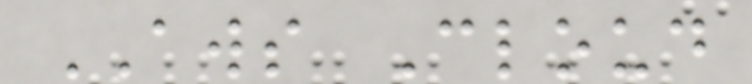AWS Cloud
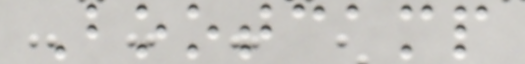Bootcamp
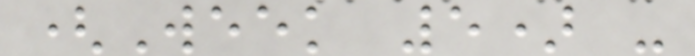(Week 5) -
